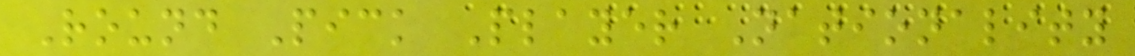Round Pick Player Nationality
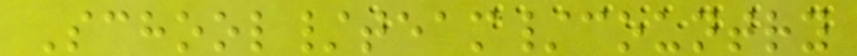School/team/country
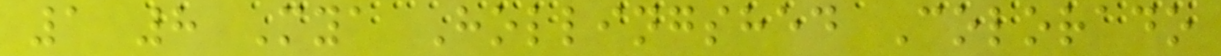1 8 Mya Hollingshed Colorado
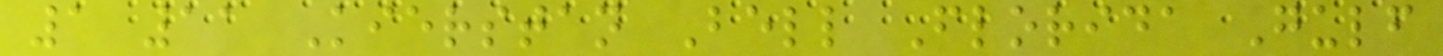1 11 Kierstan Bell Florida Gulf
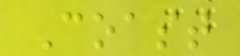Coast
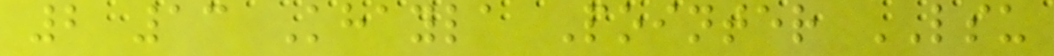2 13 Khayla Pointer LSU
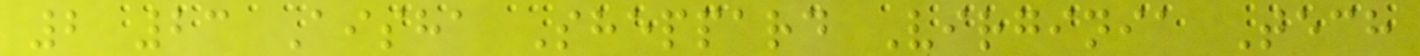2 23 Aisha Sheppard Virginia Tech
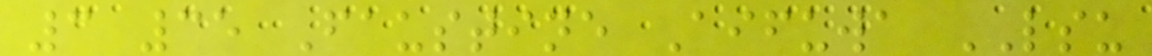3 35 Faustine Aifuwa LSU
